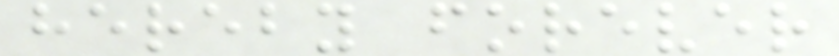hereby forever
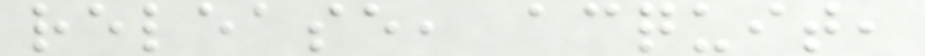release, acquit,
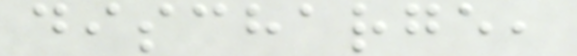discharge,
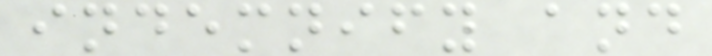indemnify and
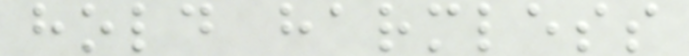hold harmless
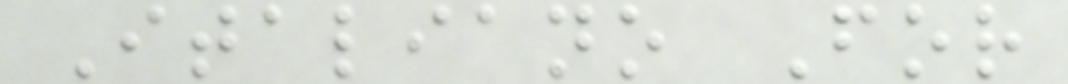Italiano For
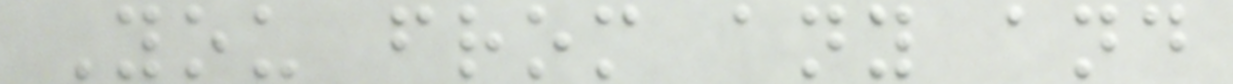You from any and
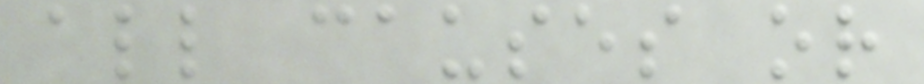all causes or
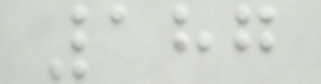187
